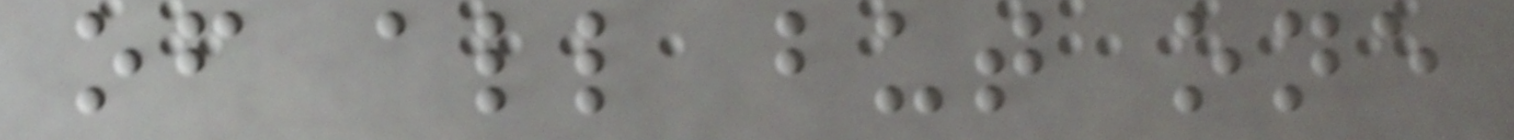of all but one
